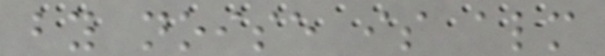by noise is almost
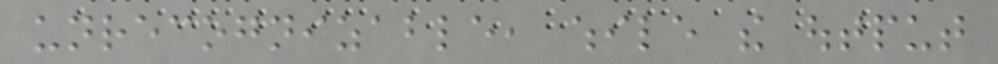unrecognizable, while the output
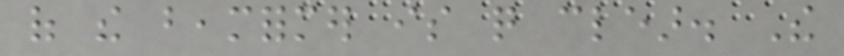of the beamformer is quite clear. The
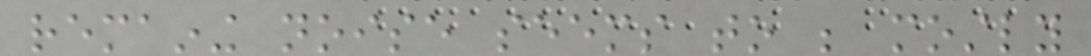remaining noise seems to be mostly
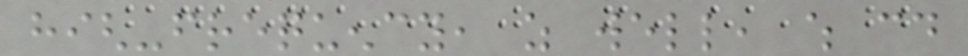high-frequency, as well, which could
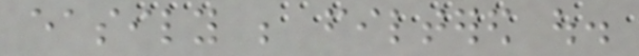easily be filtered out.
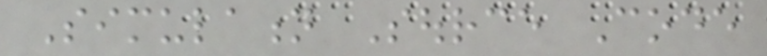Simulation Source Code
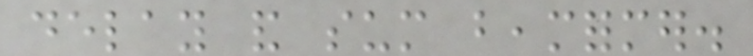delay and sum beamformer.
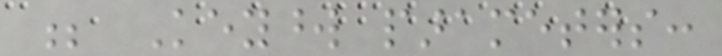; Keyword parameters:
